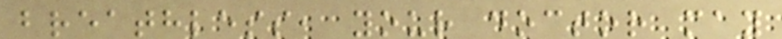breathless, your doctor may
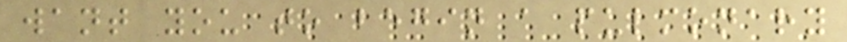want you to begin a pulmonary
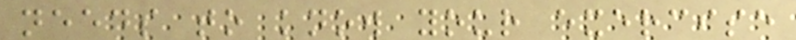needs to know your exercise
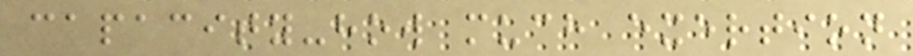capacity-how much exertion
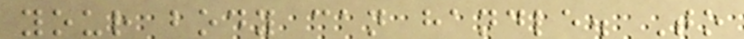your body can handle. To
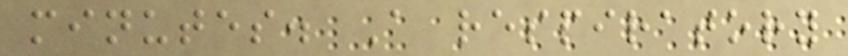minutes. A respiratory
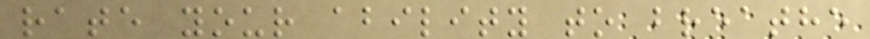rate your ability to breathe
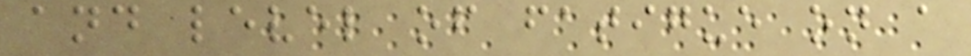and level of fatigue on a
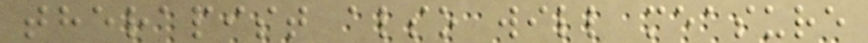therapist also will measure
